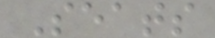Seats
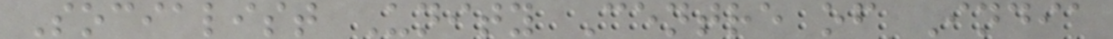Socialist Unity Centre of India
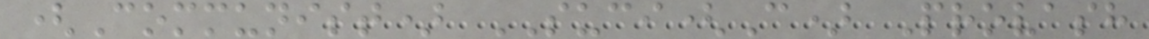(Communist) SUCI(C) Provash
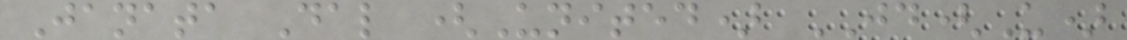Janata Dal (United) JD(U)
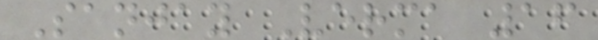Sanjay Verma 16
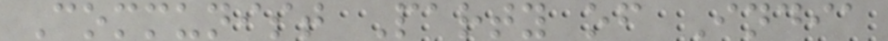Communist Party of India
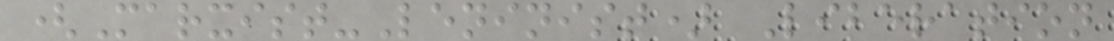(Marxist-Leninist) Liberation
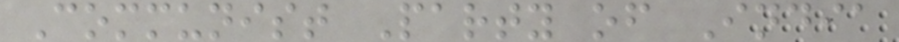Communist Party of India
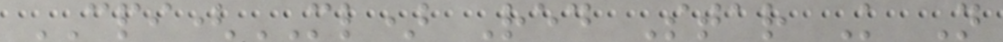CPI(ML) Red Star K N
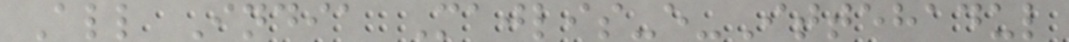All India Majlis-e-Ittehadul
